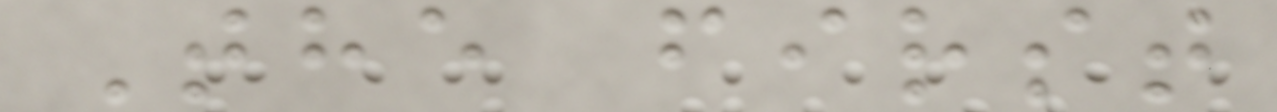The first
